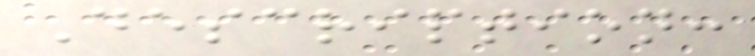Description:
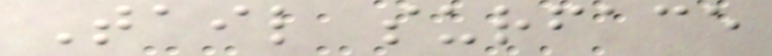Tail surface
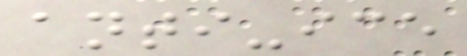anti-ice
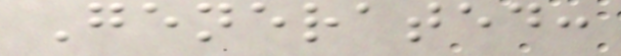Generated:
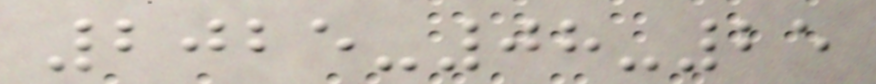2025-08-25
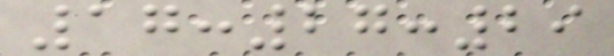17:27:29
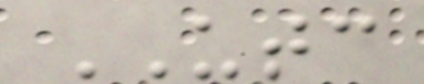UTC
